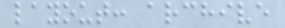layout: archive
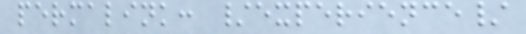permalink: /experience/
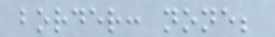border: none;
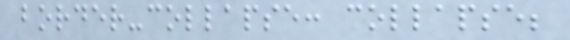border-collapse: collapse;
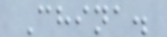China.
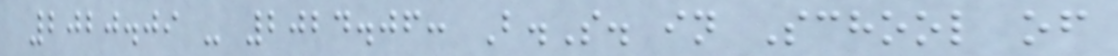2020.09 - 2024.06: B.S. in School of
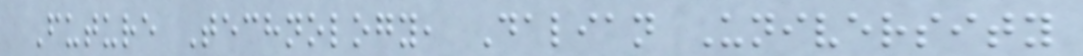Future Technology, Dalian University
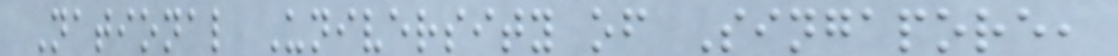National University of Singapore,
